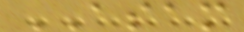ASAM
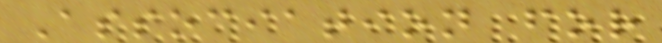Association for
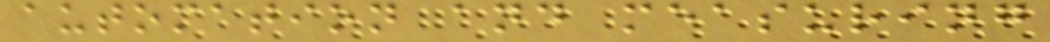automation and measuring
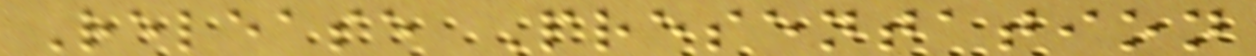Release Presentation
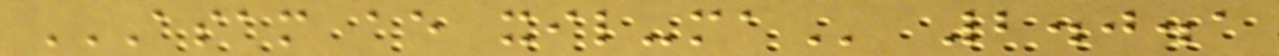ASAM AE XIL-MA 2.0.1
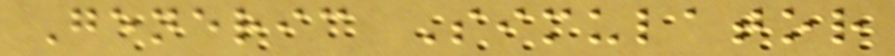Generic Simulator
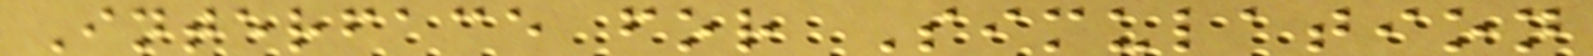Interface for Simulation
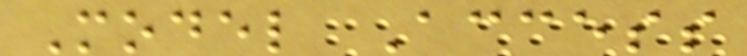Model Access
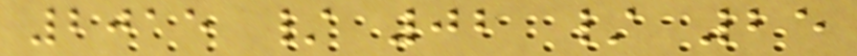2015 / 02 / 25
